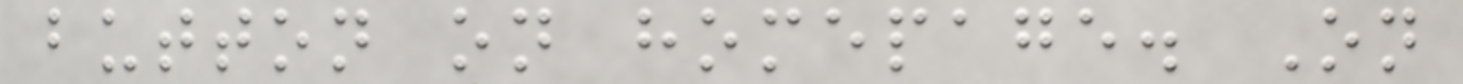button on homepage. On
